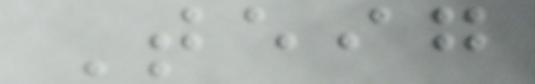Teig
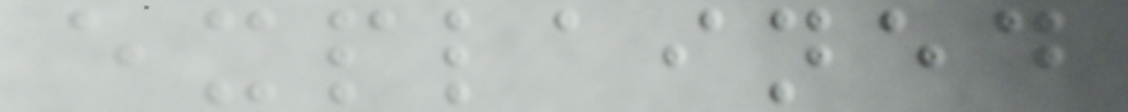explained
